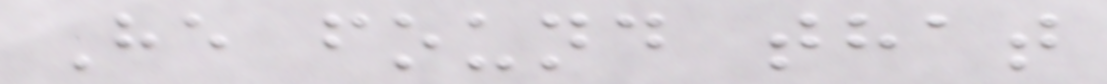He found that
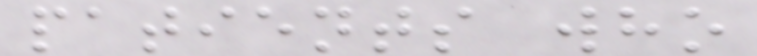patients who
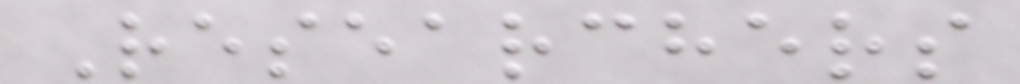Researchers
